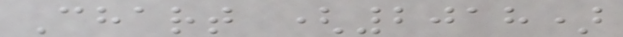Chart (2018)
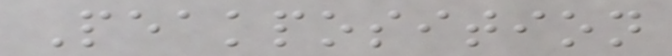Peakposition
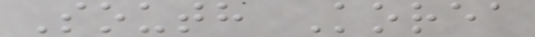South Korea
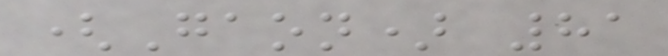(Gaon) 81
